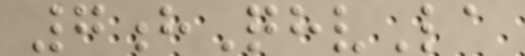7hQhvLa
